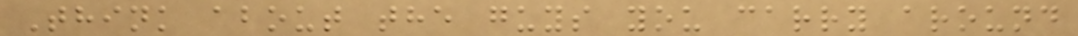Think about the guys you carry around
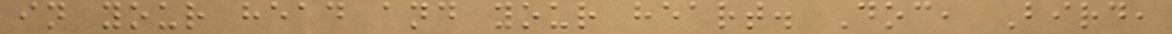in your head and your heart. Doc, Bird,
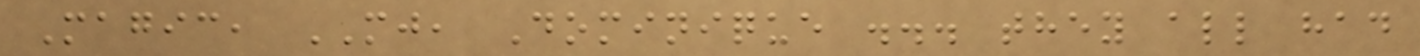Magic, MJ, Dominique ... they all had
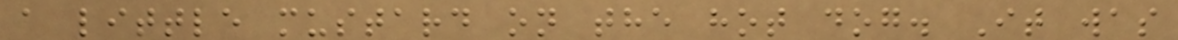a little mustard on the hot dog. It was
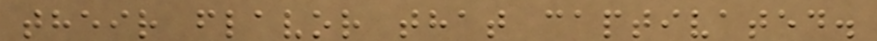their flavor that captivated.
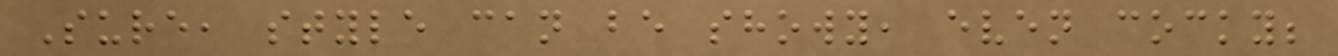Sure, style can be showy, even cocky;
